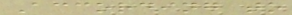According to
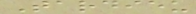Tardieu
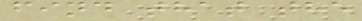find that the
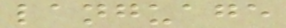language
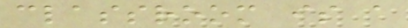classroom is a
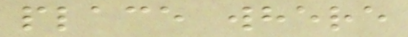place where
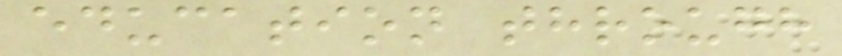education through
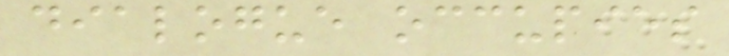dialogue occupies
